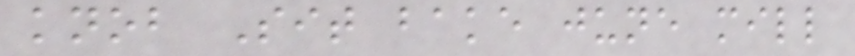knob Sit bake june mill
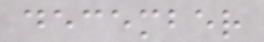december
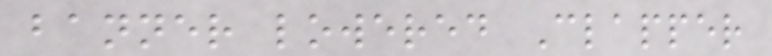banner lowered Clapper
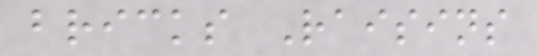bricks Raisins
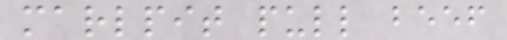marlpit pull beef
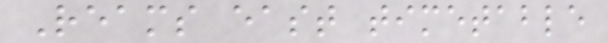Reams east timetable
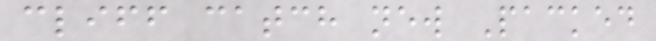cliff catch new Packed
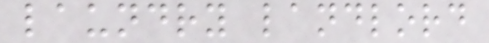laundry landlord
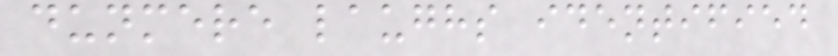dunmere laughs identified
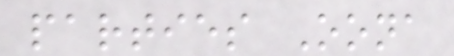parties Oona
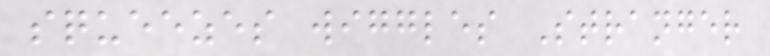squeezes wiggles Stranger
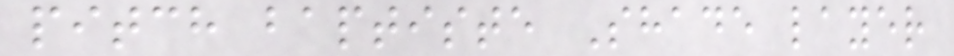pitch baptiste Shade layer
